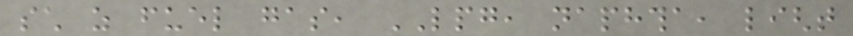such as fuel gas, LPG, naphtha, light
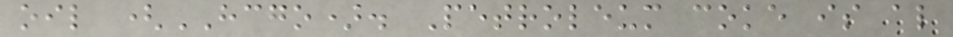oil (HCGO). Petroleum coke is also
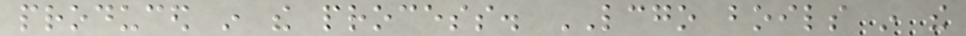produced in the process. LCGO boils in the
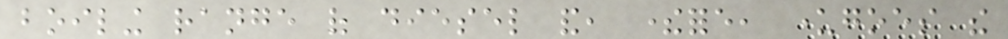boiling range of diesel and, therefore, undergoes the
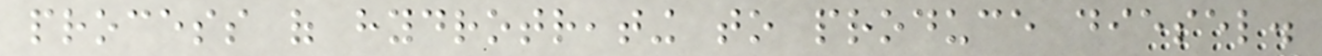process of hydrotreating to produce diesel.
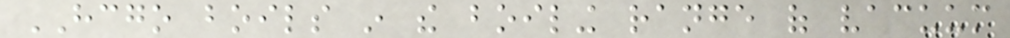HCGO boils in the boiling range of vacuum
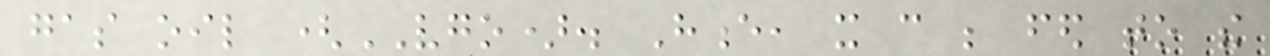gas oil (VGO). Hence, it can be fed to the
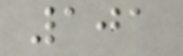101
